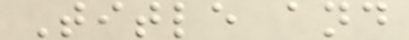Title and
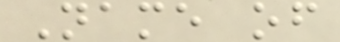Name of
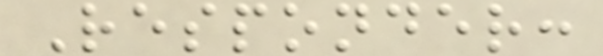Responder:
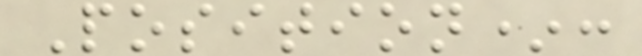Position*:
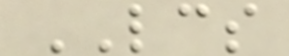LCS
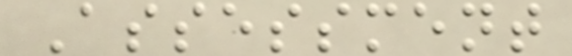Assessment
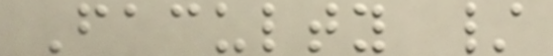Faculty /
